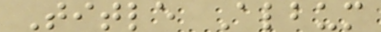Title Album
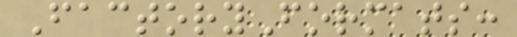FactoryFormats:
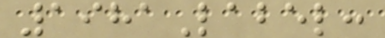1981Label:
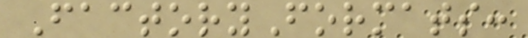FactoryFormats:
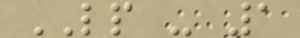LP - 1
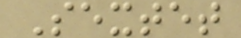Sextet
